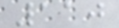110
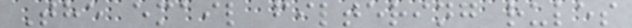The email filtering rules
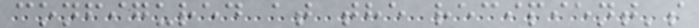configured at the recipient's
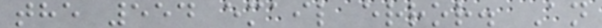the 554 email error. An
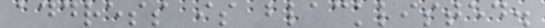address is blacklisted.
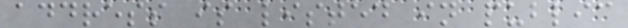address is listed in public
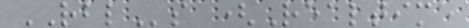RBLs (Realtime
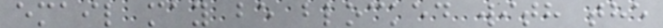email may be blocked with the
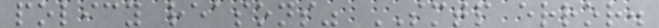policy reasons" SMTP error.
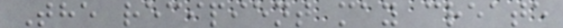The recipient may create
